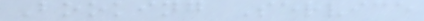Booking Service
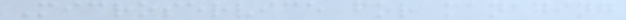Microservice for managing
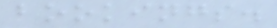bookings.
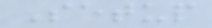Setup
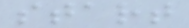start
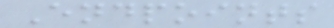Endpoints
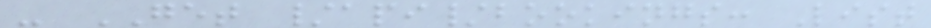- GET /api/bookings: List
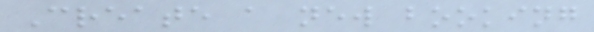Create a new booking
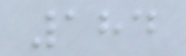184
